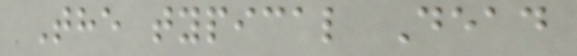The typical Dead
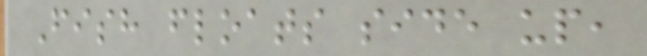Fish floats side up,
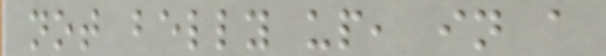not belly up, in a
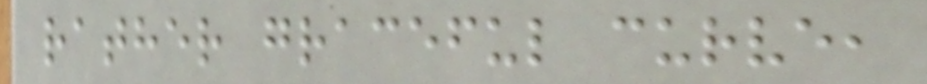rather graceful curve,
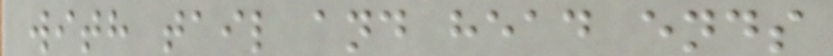with tail and head ends
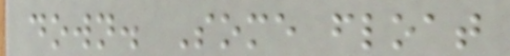down. Some float
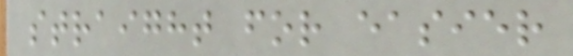straight for easier
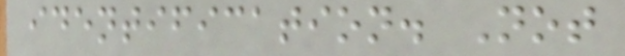identification. Not
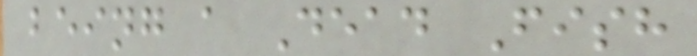being a Dead Fish
